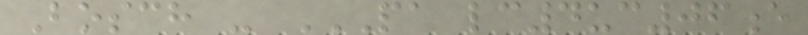Bosch - PA LC4UC06E
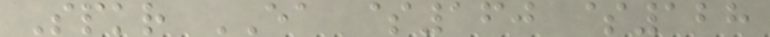Spkr EA $160 $128
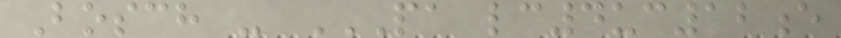Bosch - PA LC4UC12E
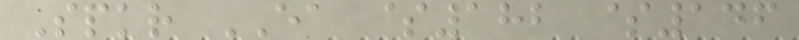Spkr EA $182 $146
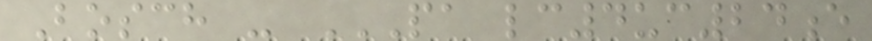Bosch - PA LC4UC24E
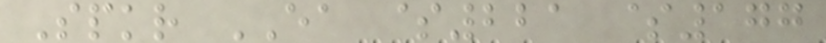Spkr EA $221 $177
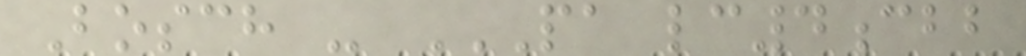Bosch - PA LC4CBB
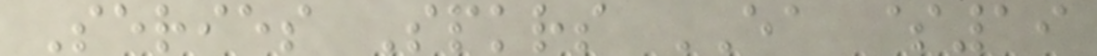Series Spkrs EA $19
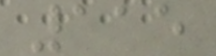115
